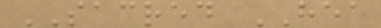SACRED HEA
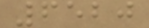6520
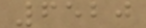6520
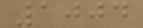1004
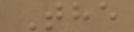The
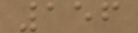156
